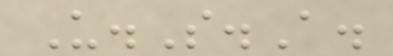U.S.A.
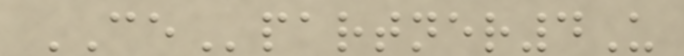CEpartner4U
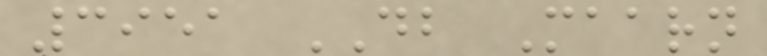3951 DB Maarn
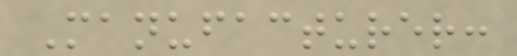Manufacturer:
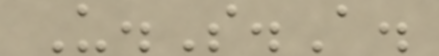U.S.A.
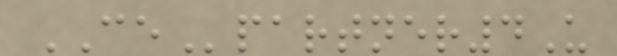CEpartner4U
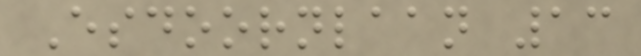Esdoornlaan 13
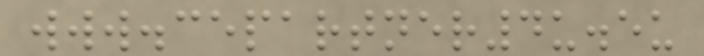www.cepartner4u.eu
